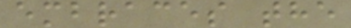embraces the
